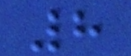8
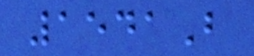1541B
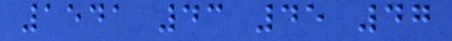1541 43 45 47
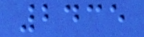2435
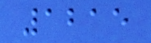1215
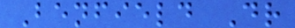Benfield Dr
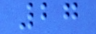27
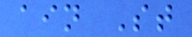ain St
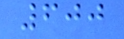600
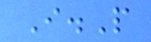I.P
